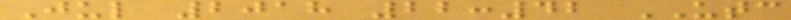Jul 2018 22:42 UTC
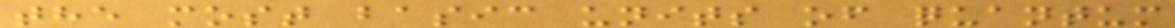the most basic units of quantum
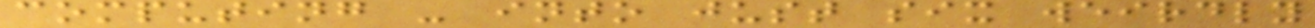computing - into just six weirdly
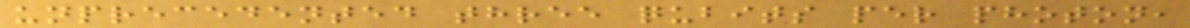unprecedented three qubits per photon,
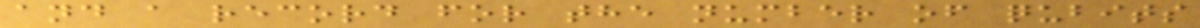and a record for the number of qubits
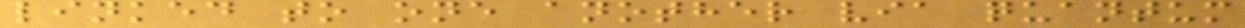linked to one another via quantum
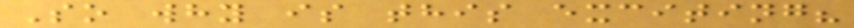So why is this exciting?
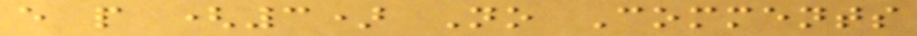e p (3) No Comments
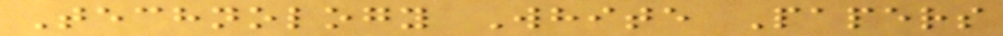Technology White Papers
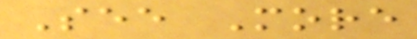See More
